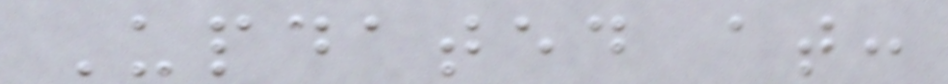Updated at:
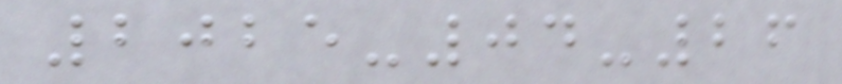2025-04-26
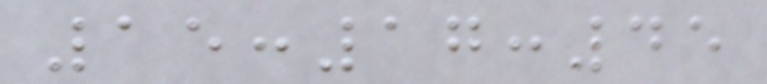15:17:45
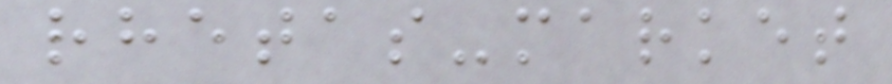rhetas-market
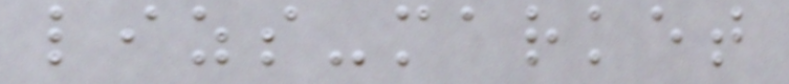lizs-market
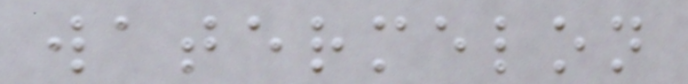watermelon
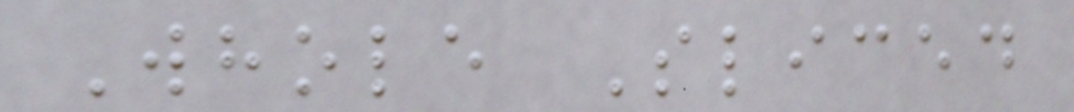Whole Sliced
